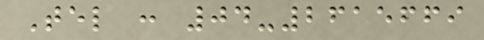Tel : 04-2615669
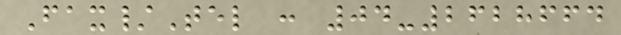Fax/Tel : 04-2628664
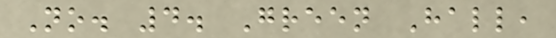No. 4. Green Hall,
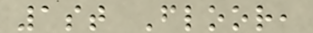1st Floor,
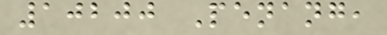10200 Penang,
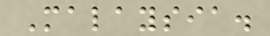Malaysia.
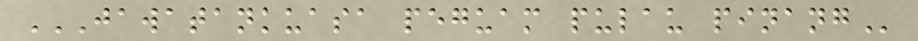JAWATANKUASA PEGUAM PULAU PINANG
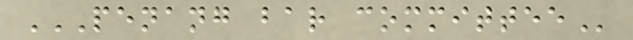PENANG BAR COMMITTEE
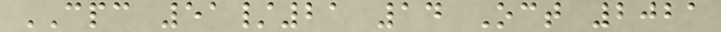CPC 51/21 14 Oct 2021
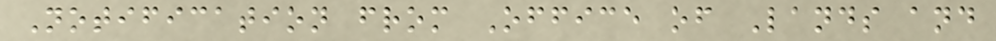Notification from Office of Lands and
